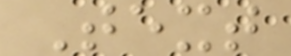Text
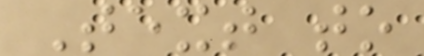Text to
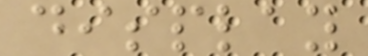display
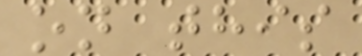on this
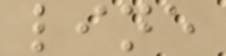line
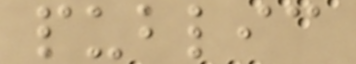public
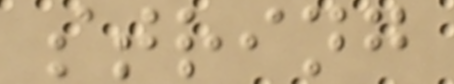string
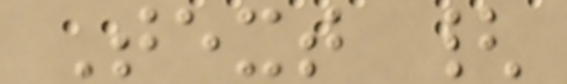Text {
